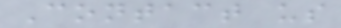Contact us
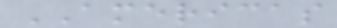AMERICAS
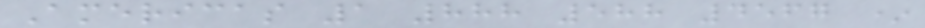Americas 1 888 588 4567 *
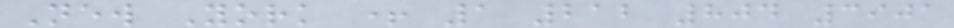New York + 1 212 804 3901
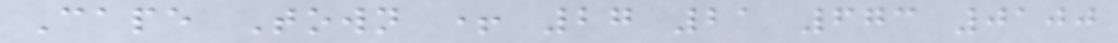Cape Town + 27 21 673 0100
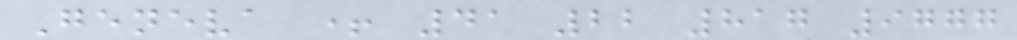Geneva + 41 22 817 9777
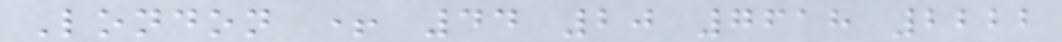London + 44 20 7618 2222
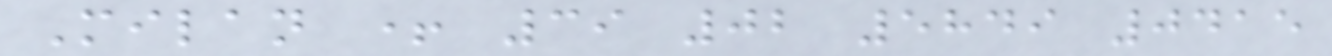Milan + 39 02 5849 0415
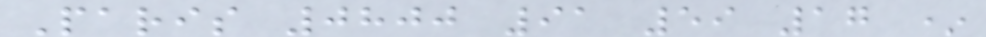Paris 0800 91 59 17 *
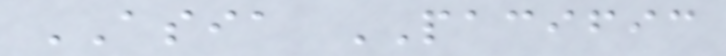ASIA PACIFIC
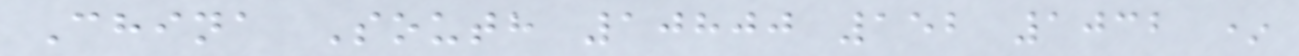China South 10800 152 1032 *
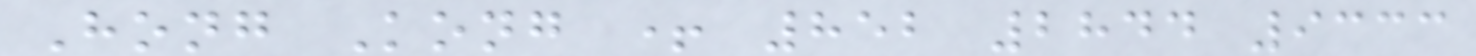Hong Kong + 852 2844 9333
